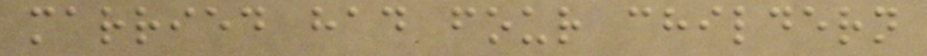married had four childern
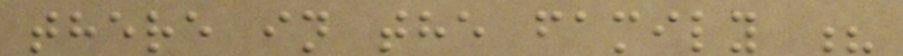there in the family ?
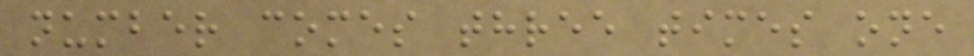number comes three times one
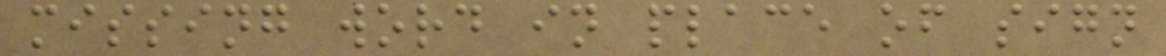missing word in place of sign
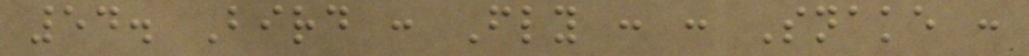54. Bird : Fly : : Snake :
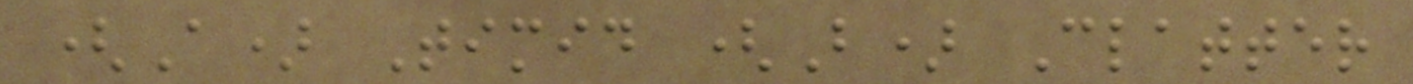(A) Timid (B) Clatter
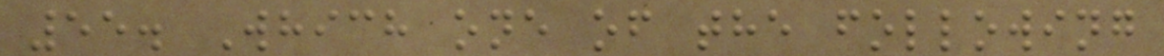55. Which one of the following
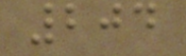204
